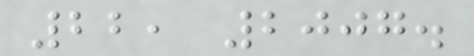22, 2007.
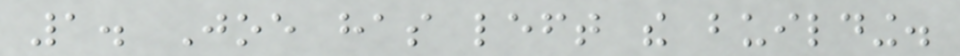1. Joe has left the building.
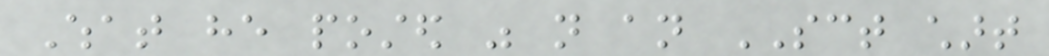What he posted was not an SCT chart
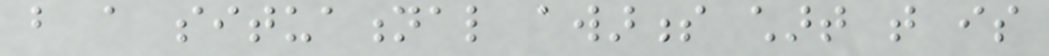but a situational awarness chart that is
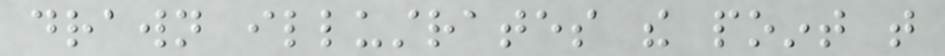drawn illustrates the point that
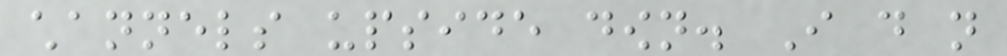channels upside down. I do not
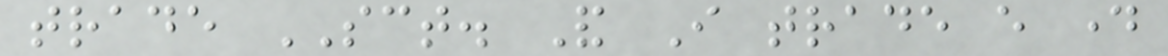trade SCT. And I trade every day
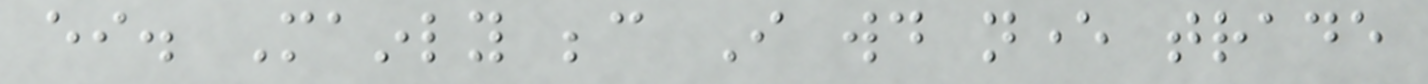either. Mainly because I would never trade
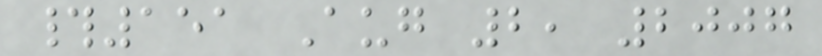#151 Aug 2, 2007
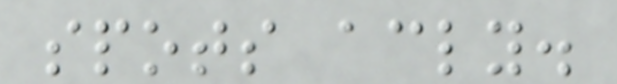spots accordingly.
